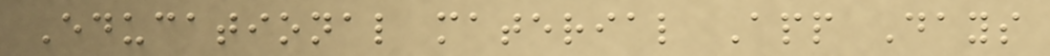Educational material App Days
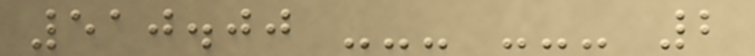510.00 --- --- 2
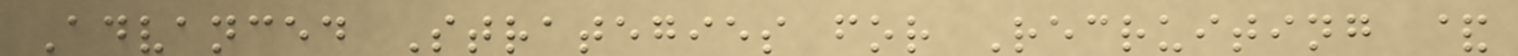Advanced Strategies for Recruiting &
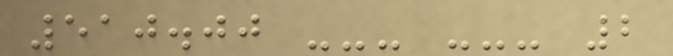510.00 --- --- 2
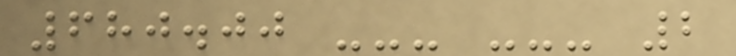680.00 --- --- 2
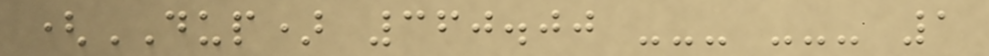(DUP) 360.00 --- --- 1
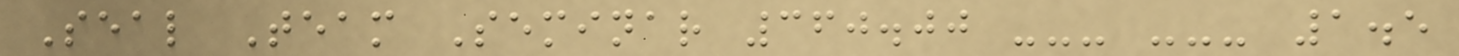Seal Team Seminar 360.00 --- --- 1.5
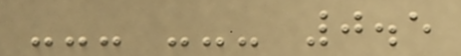--- --- 0.5
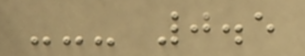--- 0.5
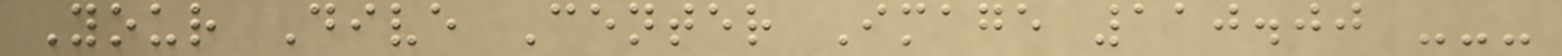Your Dive Center Image 110.00 ---
